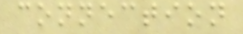connection
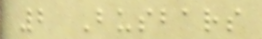2 Busbars
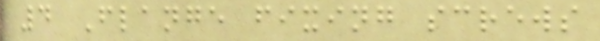4 Flange fixing screws
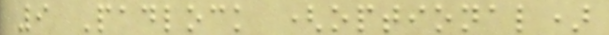9 Padlock (optional)
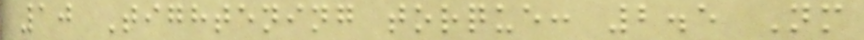10 Tightening torque: 2.5 Nm
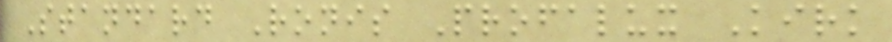Standard Ronis Profalux Kirk
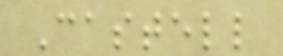Castell
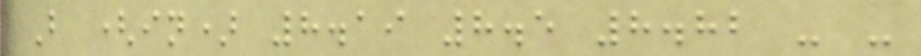B (in) 8.19 8.5 8.82 - -
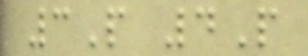3P 4P
